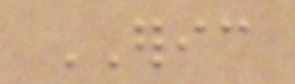ERIC
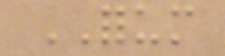FORUM
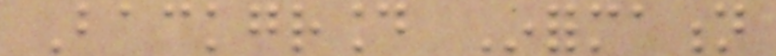Background Information
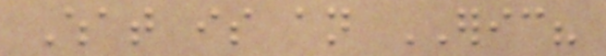What is an ERIC?
